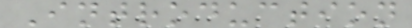Introduction
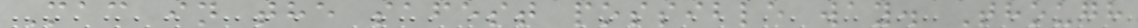Mac in the safest possible way. Though
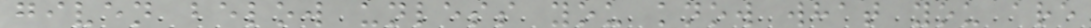given below unless you know what you are
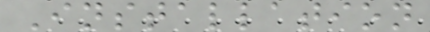Installation
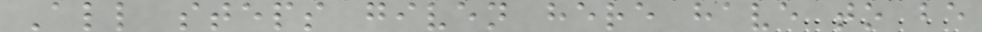All steps given here have to be
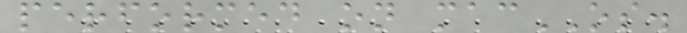performed on macOS.
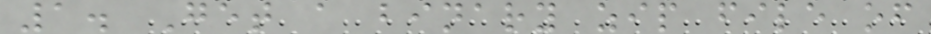1. Get a binary zip file of
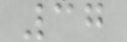37
